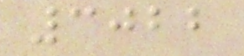3022
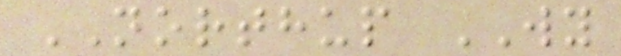NORTHUP WY
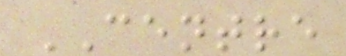CENTRE
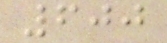600
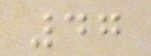47
